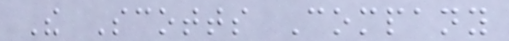The Scotts Company
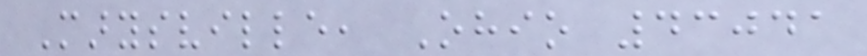Marysville, Ohio 43041
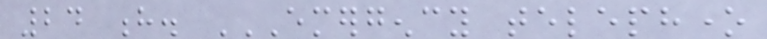24 h. EMERGENCY TELEPHONE
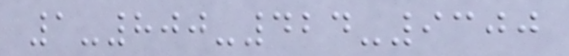1-800-424-9300
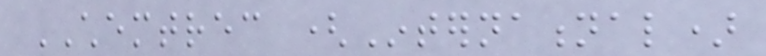CHEMTREC (International)
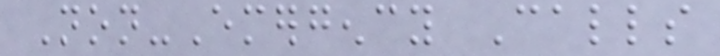Non-Emergency Calls
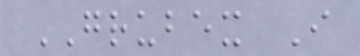GRUBEX I
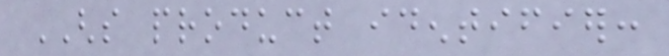GHS product identifier:
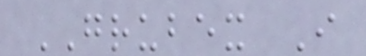GRUBEX I
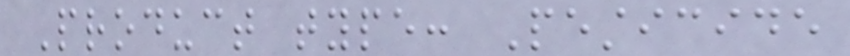Product type: Pesticide
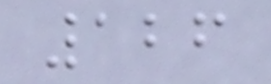126
